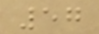57
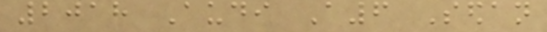2018 Audi A6 Sedan
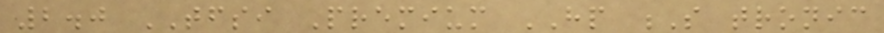2.0 TFSI Premium HP S tronic
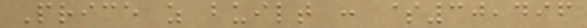Price as built : $30,496
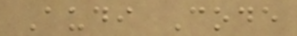Audi Code
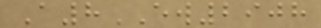A8EW2908
